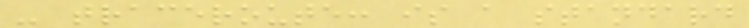- traceroute: is a standard
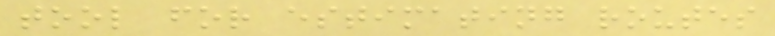tool for estimating routes
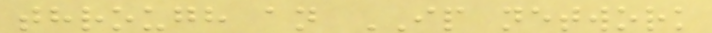through an IP network
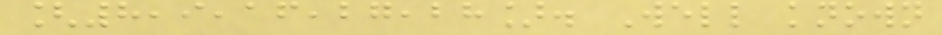[8,9,16,27,28]. Well known
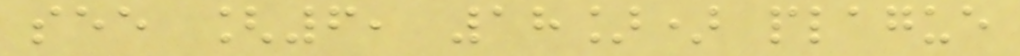see [6, 18]) plague
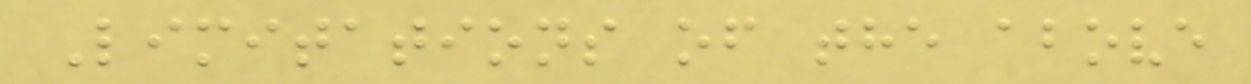Limitations of the above
